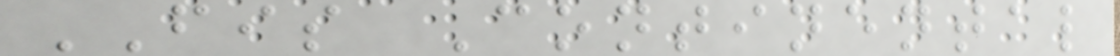FIS Continental
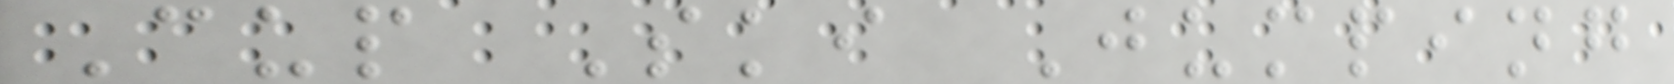Cup Ski Jumping
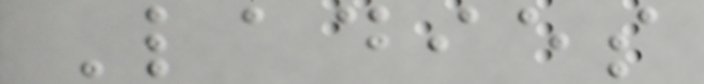Ladies
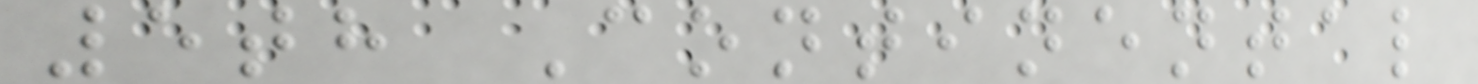5th Continental
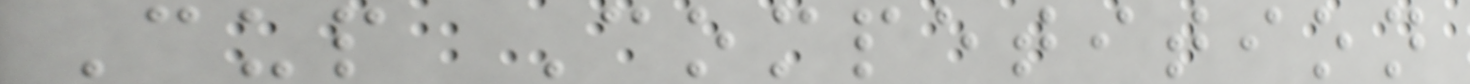Cup Competition
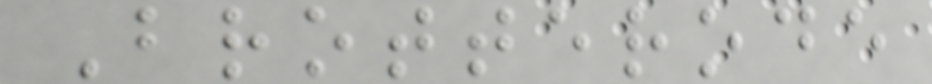Brotterode
